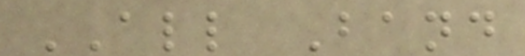ALL Band
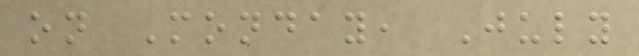on Monday, July
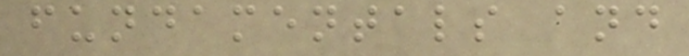fundamentals and
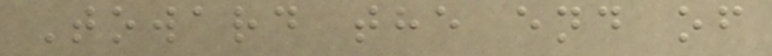Toward the end of
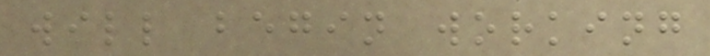will begin working
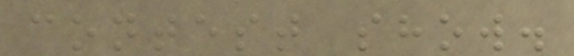contest show.
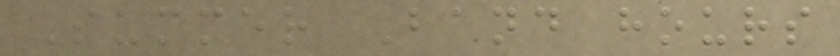Summer Band hours
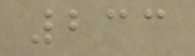233
